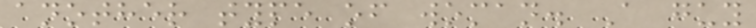another type of woman. A guy
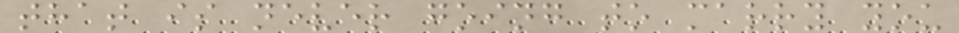that is never going to marry you
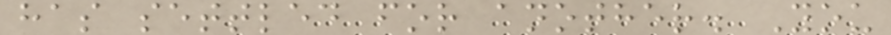has settled for another. You
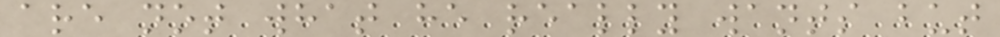are not what he really wants but
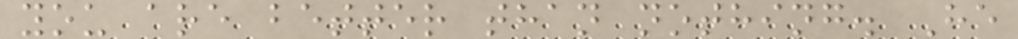you are better than nothing. He
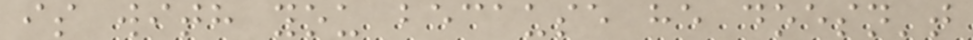is with you because he doesn't
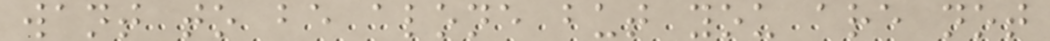want to be alone but you are not
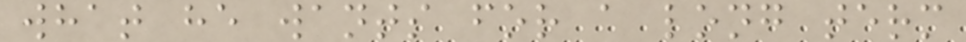what he wants for a long term
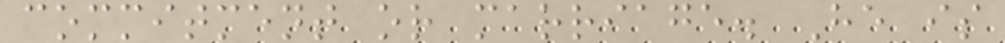commitment or marriage. He is
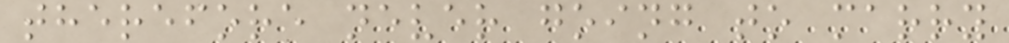therefore never going to marry
